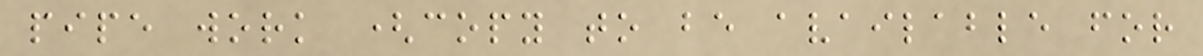pipe work (copy to be available for
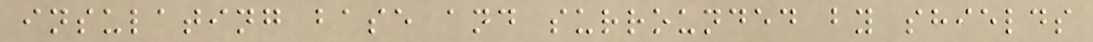insulating base and surrounded by shields
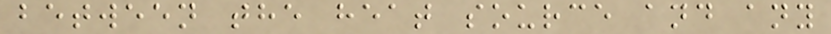between the heat source and any
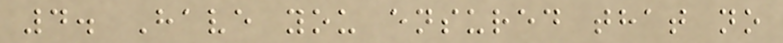4. Have you ensured that no
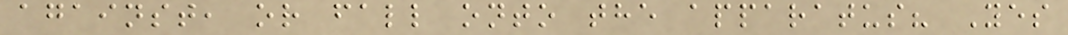against, or fall onto the apparatus? Yes
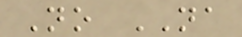No NA
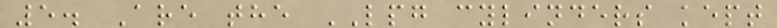5. Are the LPG cylinders kept
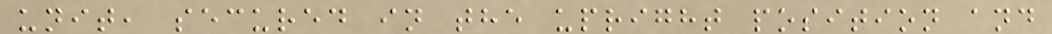unit, secured in the upright position and
